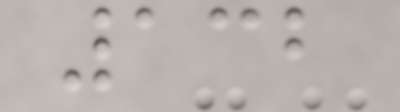132
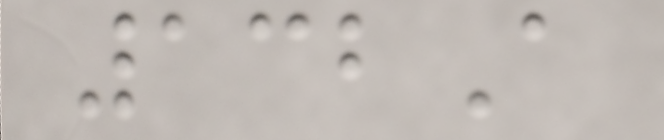132A
